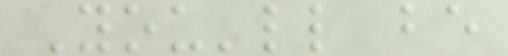You'll be
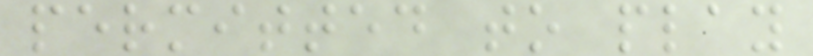permitted to play
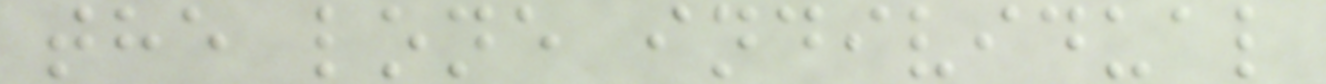the lone individual
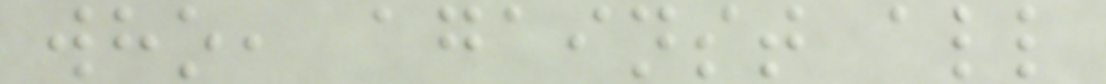who, against all
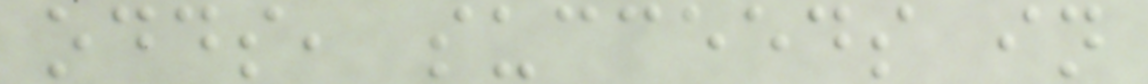odds, succeeds in
